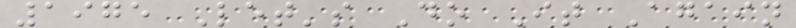1975 Let's Do It Again
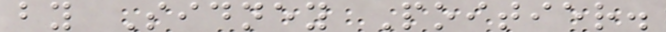by Sidney Poitier.
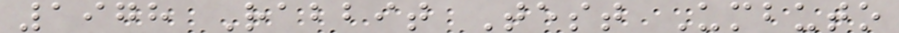1978 Rabbit Test Umbuto
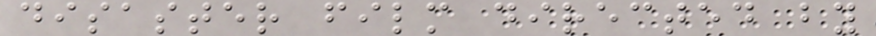disaster film directed by
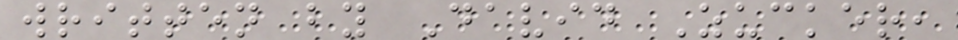written by David Zucker,
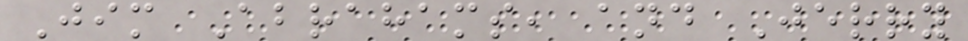Jim Abrahams, and Jerry
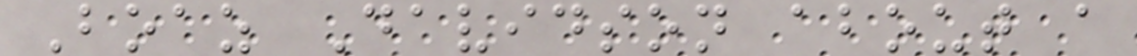Boaz Davidson about a
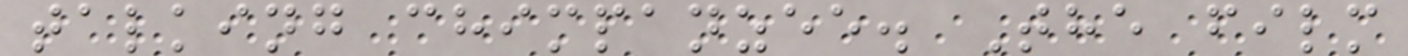talking chimpanzee. The film
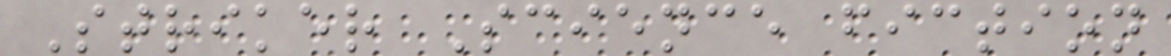Striker Science fiction
